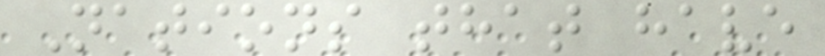Nations that have
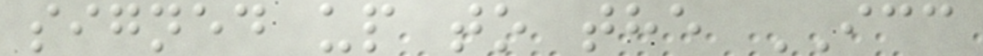signed up to the ICC
